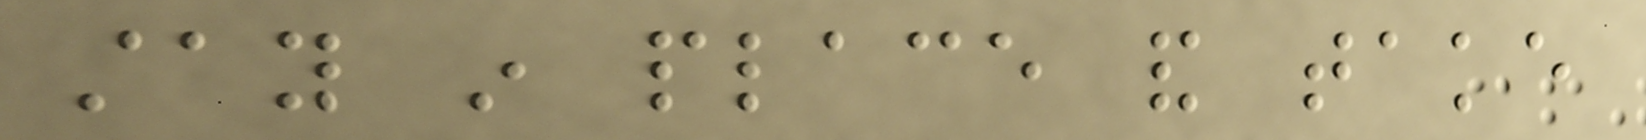stay in place and take
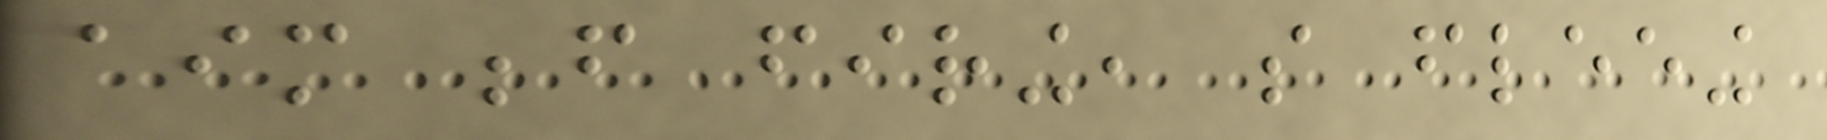aim before firing, so fleeing
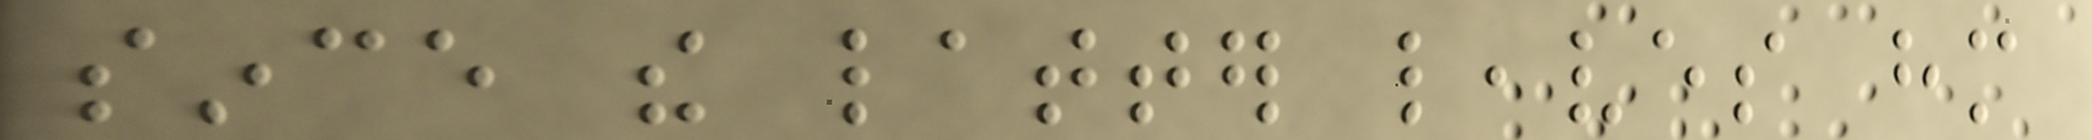since the latter leaves him
